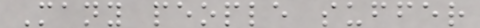Many people suffer
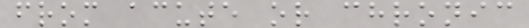from acute or chronic
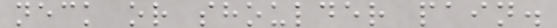neck or shoulder pain.
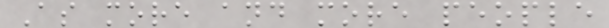As more and more people
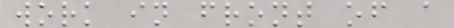work in front of a
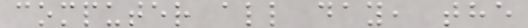computer all day, the
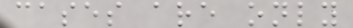cases are only
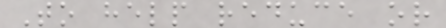To help reduce or
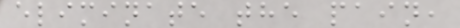eliminate the pain,
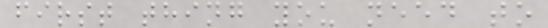first thing you need to
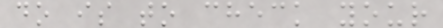do is to check your
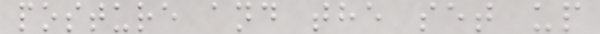posture and the set up
